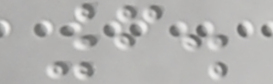6.
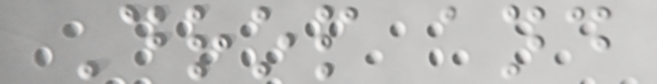Drop and
